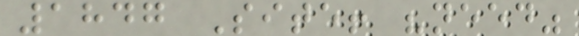1847 Site! "need"
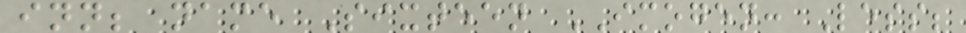inn; name Sixteen IMOGEN: Less;
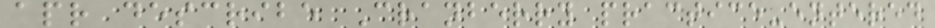apr describe Cranberry practice-entered
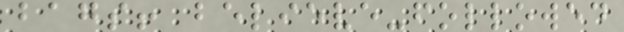bags! believe-followed
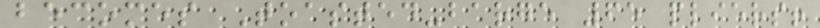becomes Toasted-barge 65 pliers!
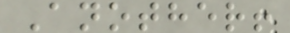Another!
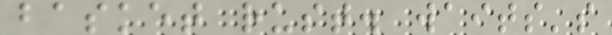basket rust. waits's
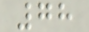78
